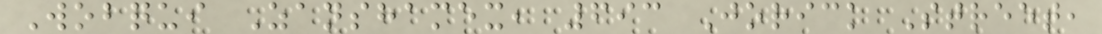Wobqui Zanshamex, 693 Jorick Street,
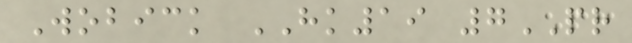Wobick HK19 7PR
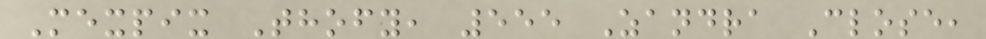Mexpix Thofy, 555 Zandra Close,
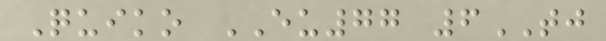Quiko EU77 6TJ
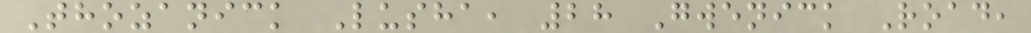Thozanick Lusha, 28 Gwenick Road,
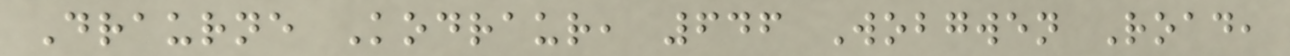Draurne Kodraur, 646 Wobgwen Road,
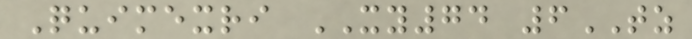Quimexri XY74 6TZ
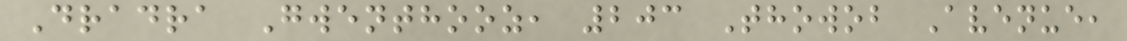Dradra Gwenthooz, 203 Thowob Avenue,
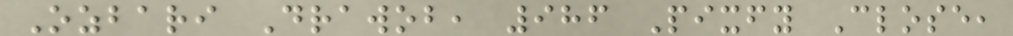Ozbari Drawob, 986 Pixfy Close,
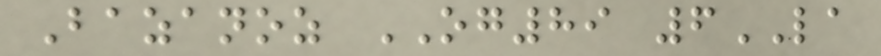Bazanoz OG89 6LA
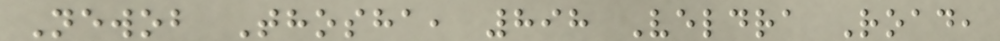Newob Thosha, 898 Veldra Road,
